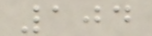104
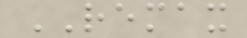REMAX
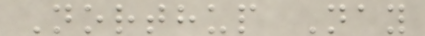Northup Nay
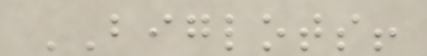BIGLOTS!
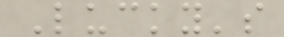Lucky's
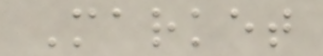Market
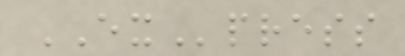EXpress
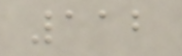112
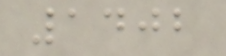1402
